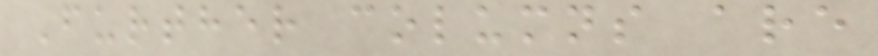Further columns are
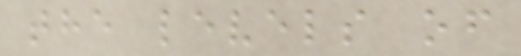the levels of
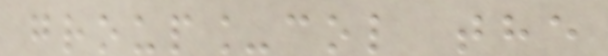group_col the
